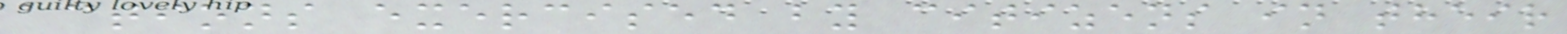actions exercised by citizens in their
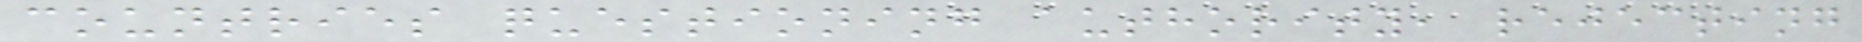countries questioning authority, rejecting
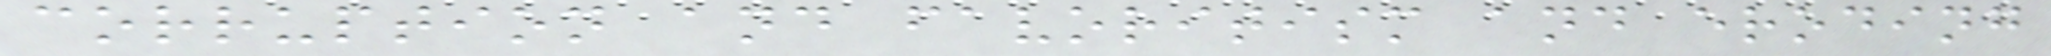corruption and favoritism and eroding
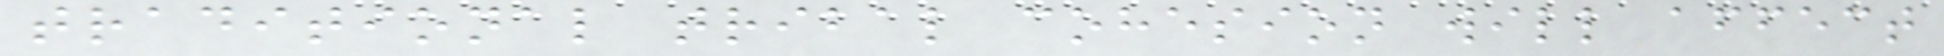traditional tribal cohesion will affect
